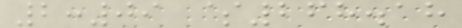2:09 $268.18
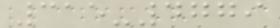315-4779
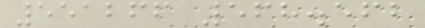551266 568.562
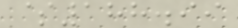$188.99
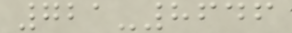721-8646
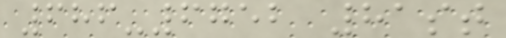686-6752 81st
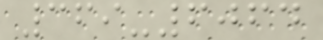369-6064
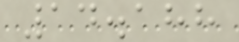14.188
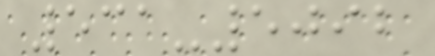531-5092
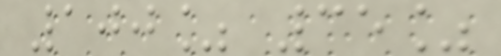100% 35%
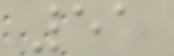51
